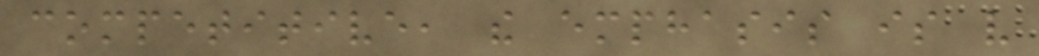competitive, the emphasis is very
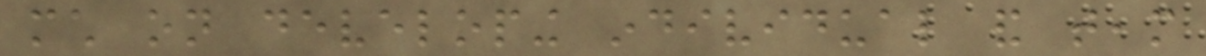much on developing individual and team
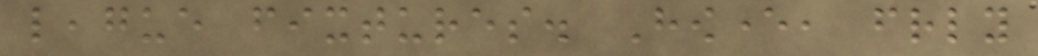league fixtures. However, friendly
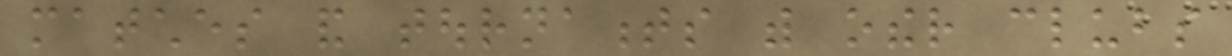matches and tournaments with other clubs
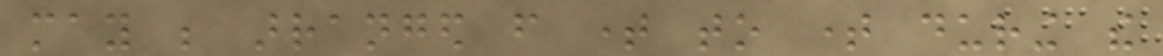may be arranged from time to time during the
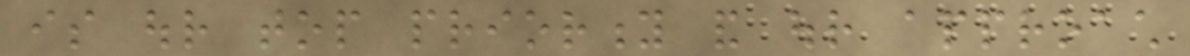is our top priority and our approach
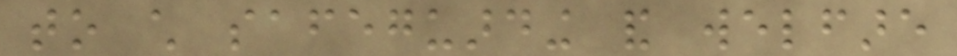to child safeguarding and welfare
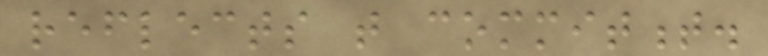reflects that commitment.
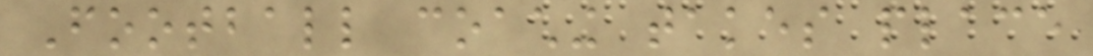Football coaching takes place
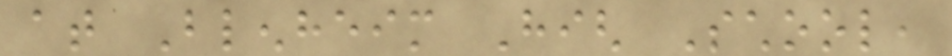at Blenheim High School,
